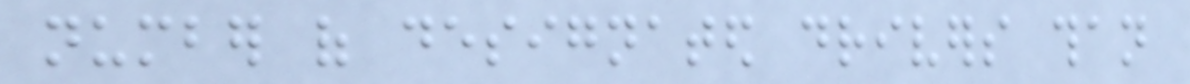number of designated drivers than
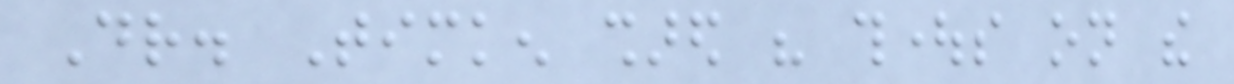Dr. Timken shared his thoughts on the
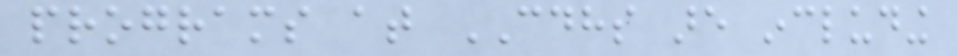programs at CDHS are including
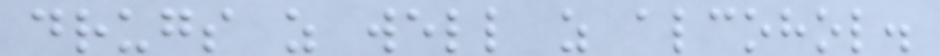drugs as well as alcohol.
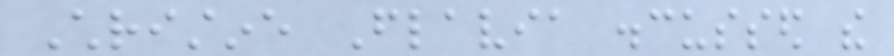Christine Flavia discussed the
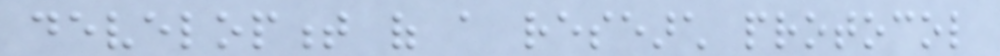development of a research protocol
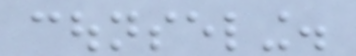counseling.
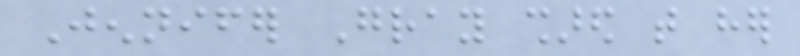Jennifer Gray shared that her
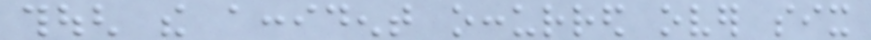though the accident occurred over six
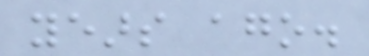years ago.
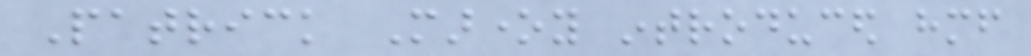Patrick Maroney introduced himself
